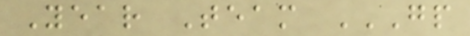Year Team GP
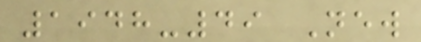1948-49 New
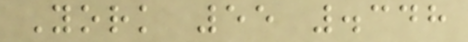York 55 .348
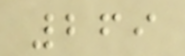269
